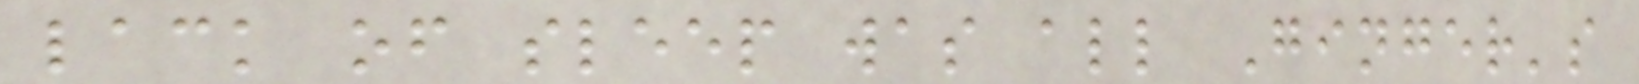lack of sleep was all Ginger's
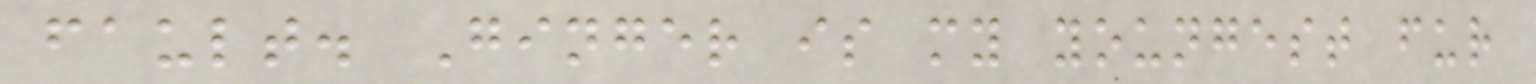fault. Ginger is my youngest fur
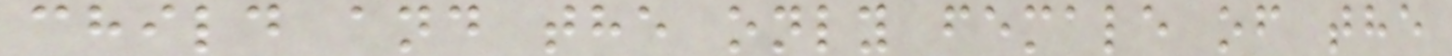child and the only female of the
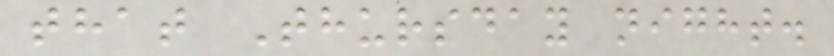that Thursday night.
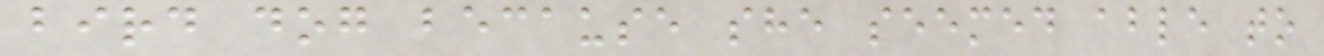bird dog because she seemed able to
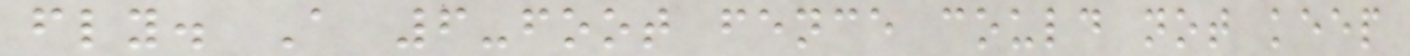fly. A 6-foot fence could not keep
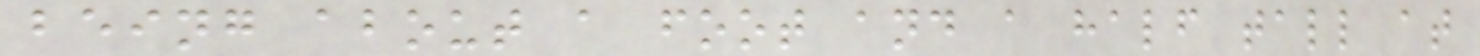being about a foot and a half tall at
